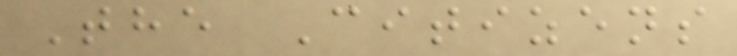The Citizens
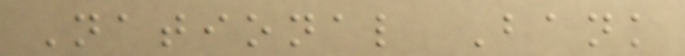National Bank
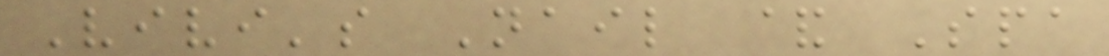Vivi's Nail & Spa
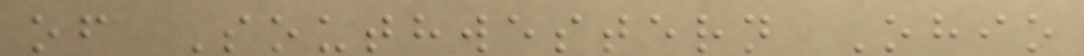of Southwestern Ohio
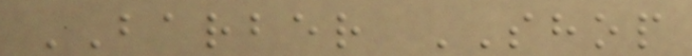BARBER SHOP
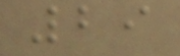29
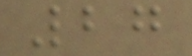27
